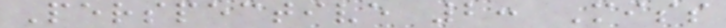Perspective 2: Miss
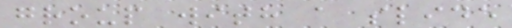group with a slide
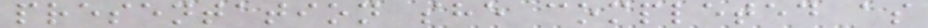presentation she completed as
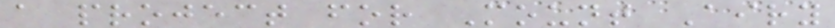a project for Mount Airy
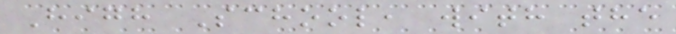High School, with the
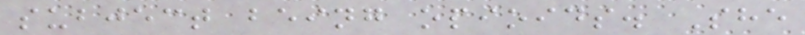subject being opioids. She
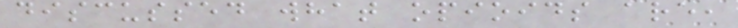discussed what opioids are,
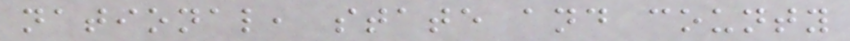national, state and county
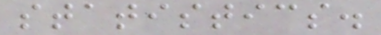statistics.
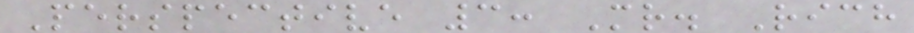Perspective 3: Mr. Rich
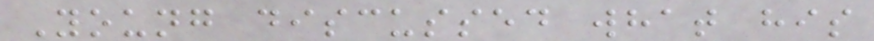Young discussed what his
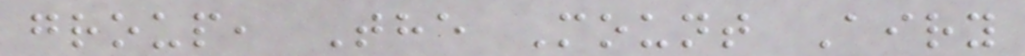group, The Mount Airy
